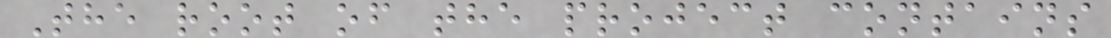The root of the project contains
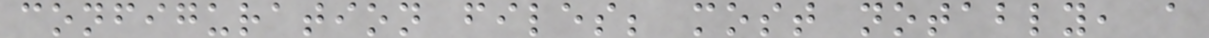configuration files; most notably, a
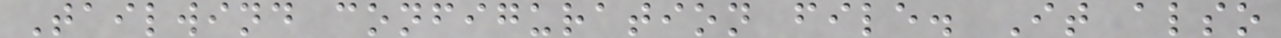Tailwind configuration file. It also
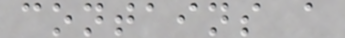contains a
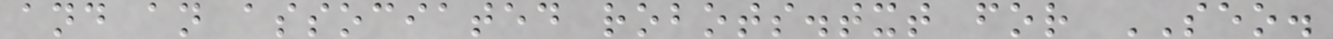and an associated robots.txt for SEO.
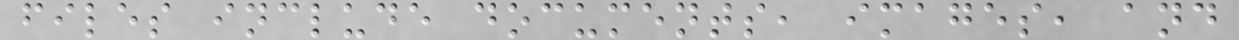files include documents, images, and
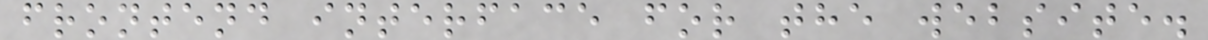frontend interface for the website.
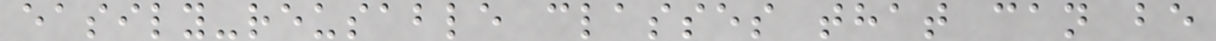easily-reusable classes that can be
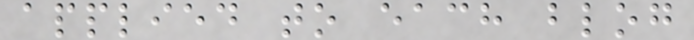applied to each blog
